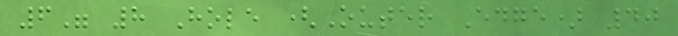6" 8 Hole (Outer Edge) 40
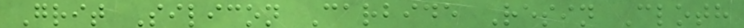Grit Silicon Carbide Resin Cloth
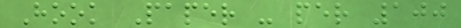Hook Paper - per 100
